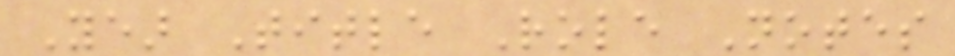Year Title Role Notes
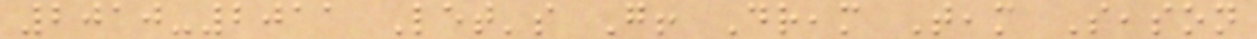2010-2011 Let's Go! Dream Team Season
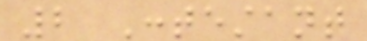2 Contestant
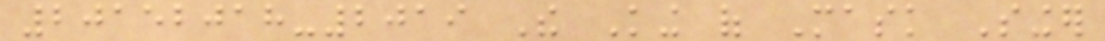20152018-2019 The King of Mask Singer
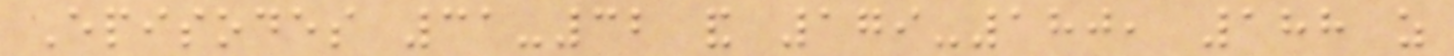Episodes 31-32 and 179-180, 188 as
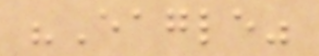"Eagle"
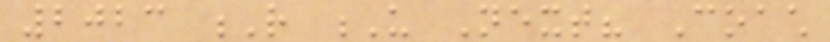2023 R U Next? Coach
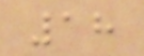18
